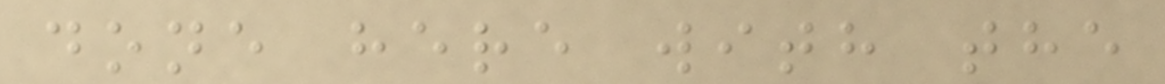done here with the
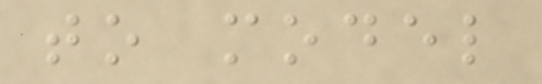to model
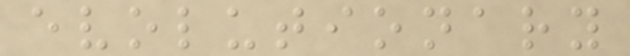evolutionary
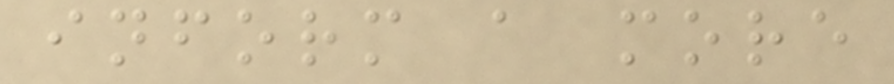inform a more
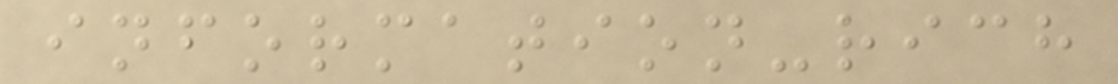information-rich
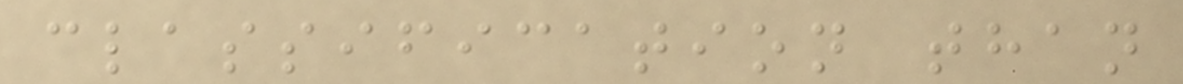classification than
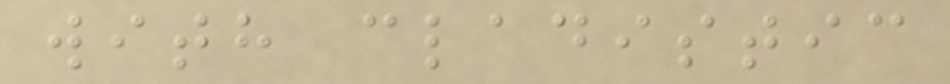with cladistic
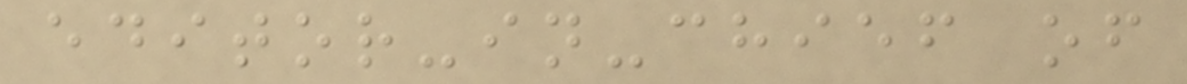editor-in-chief of
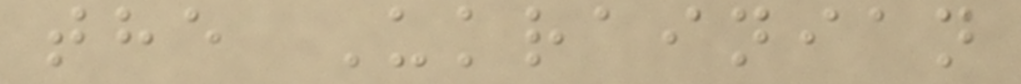the Ukrainian
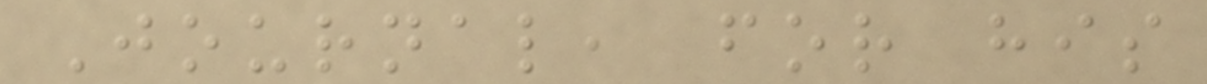Journal, for his
